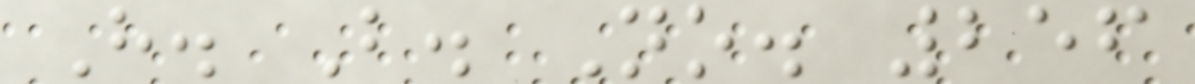H. B. No. 256
